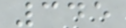345
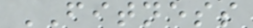FITNESS
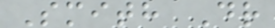Smith Dr
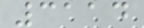3114
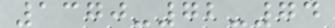1370-72-74
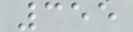355
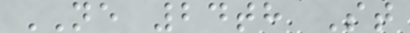NE 24th St
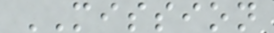MISSION
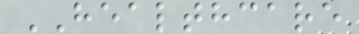HEALTHCARE
